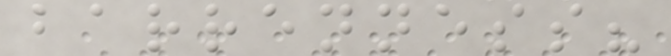barrenness?
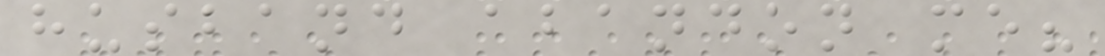husband abandon me?
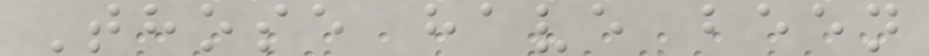Those have been
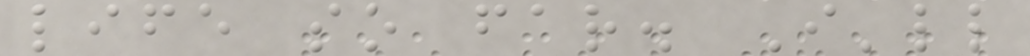life so far. I'll
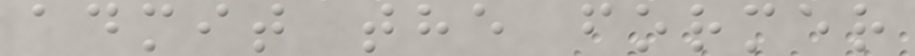admit the former
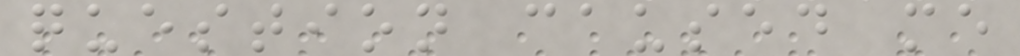question caused me
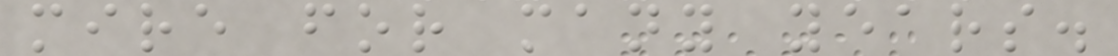mire for many years.
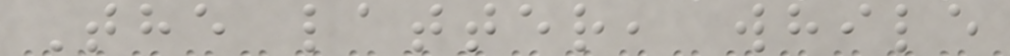The latter, while
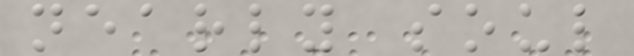nearly soul
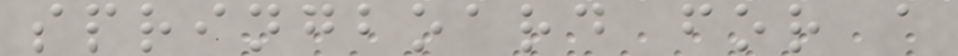springboard for a
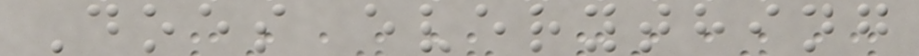Does everything
